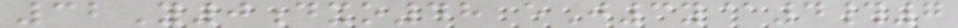32Y0dxo48 eJ3y@4#7
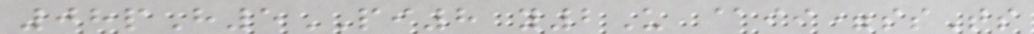08pH5PI8 y2U @ii=ssTs
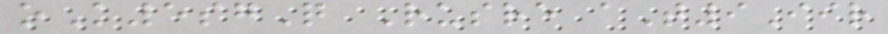oK5sgQ Rusre aT9Iir
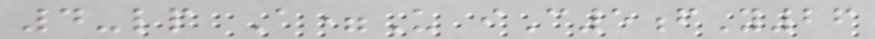4-lp A=U iC5fY26
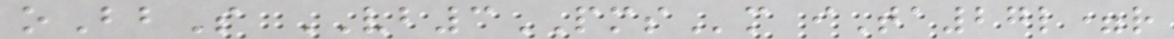oBbS VB3PMSm iTa27l=r
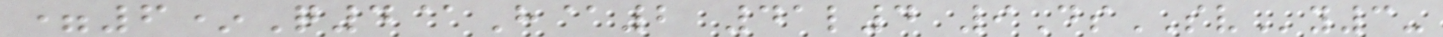=6*Q4@H@2 41l4 9DsSVy3-
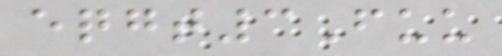eqgt3Fuu
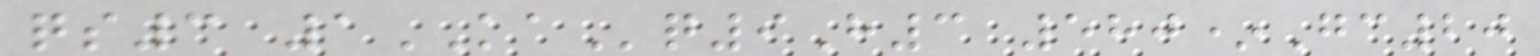qs3 1KAq9H3 580*Gc20
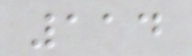114
